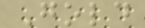Gold
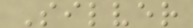Silver
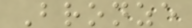Bronze
